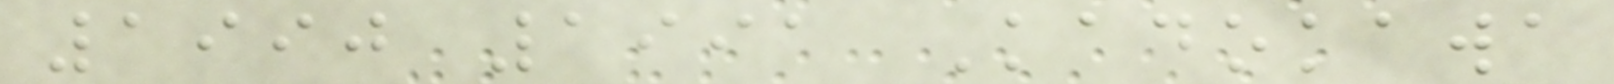1990 1991 Kadokawa
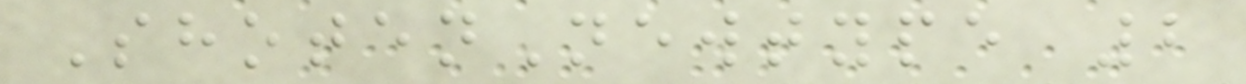ShotenNewtype 2
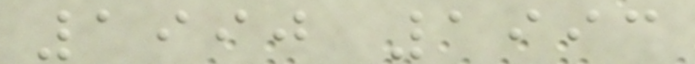1990 1993
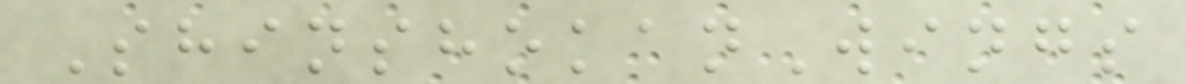ShinshokanWings
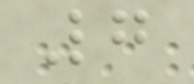7
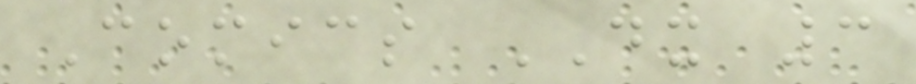Comics DX 3
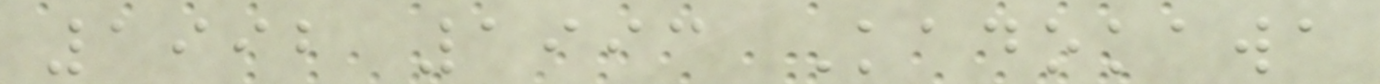1992 1993 Kadokawa
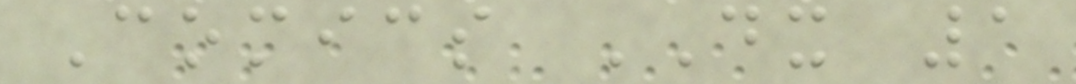Comics DX 1
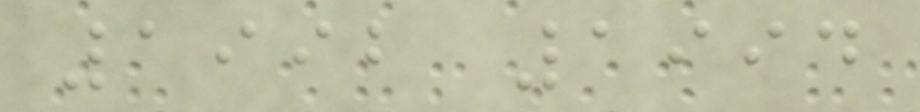1992 1994
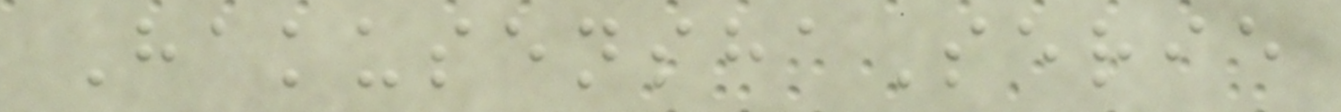HakusenshaSerie
